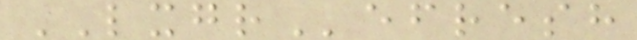LXGRefresh
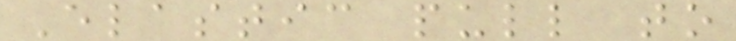Elastic pull to
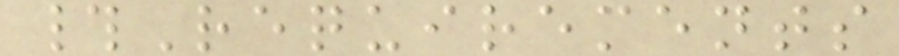#Requirements
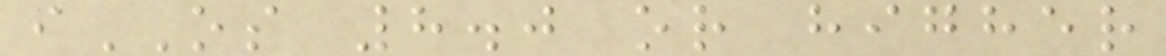iOS 8.0 or higher
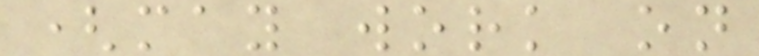(may work on
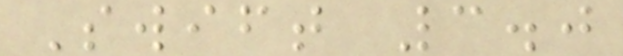Swift 3.0
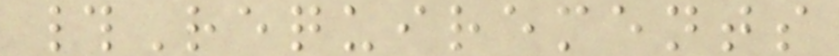#Requirements
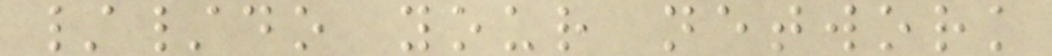//do your network
